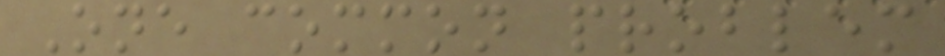One common problem
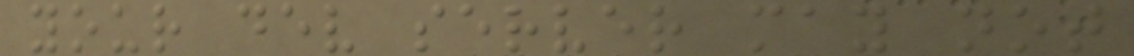your dev server may not
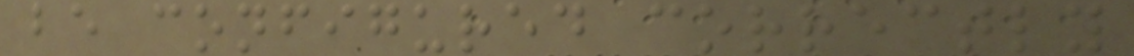be configured correctly
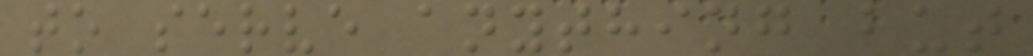to serve anything but
